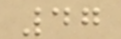47
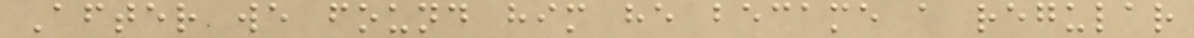After we found him he became a regular
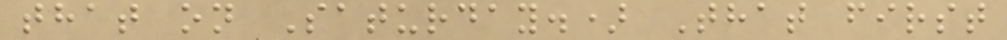that on Saturday.) That first
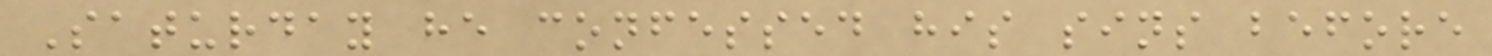Saturday he confessed his sins before
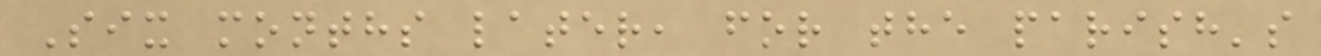Six months later, for the parish's
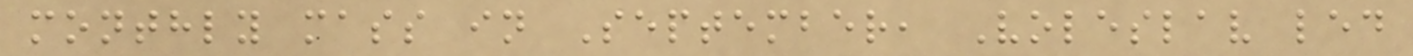monthly mass in September, Voleslav led
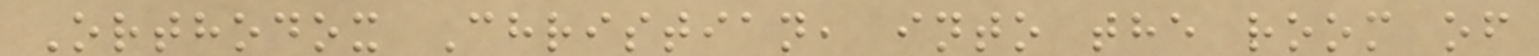Orthodox Christian, into the room of
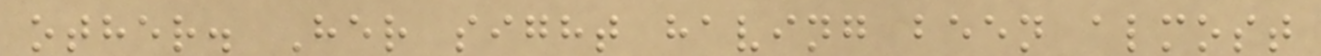other. Her sight having been almost
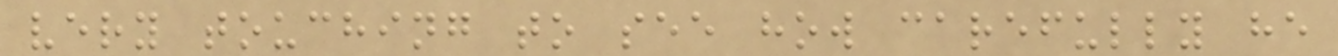very touching to see how carefully he
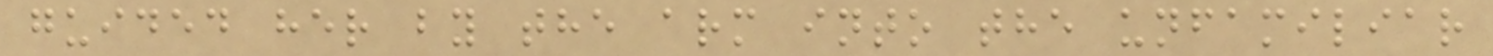guided her by the arm into the unfamiliar
